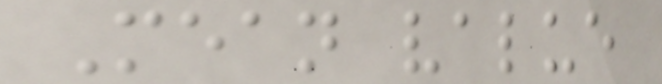Mean value
